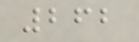262
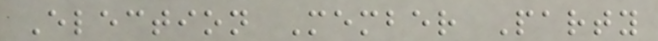Election Member Party
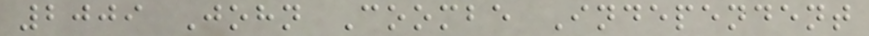2009 John Coombe Independent
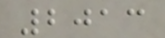2013
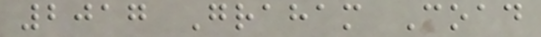2017 Graham Coad
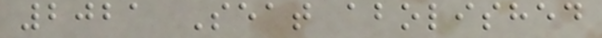2021 Seat abolished
